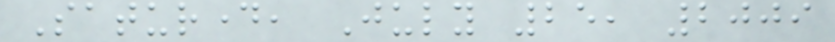Saturday, July 25, 2009
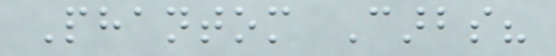Phantom Carbs?
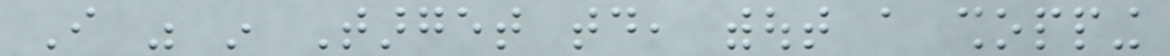I was in Target today, without a shopping
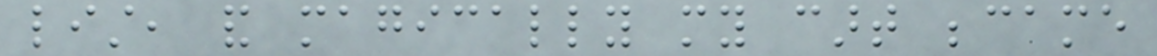list, and magically my cart became
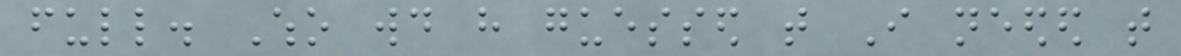full. Who would have guessed that I needed that
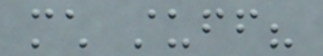much stuff?
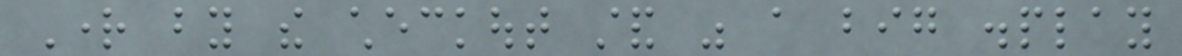Right by the checkout stand was a big display
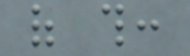of this:
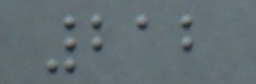212
